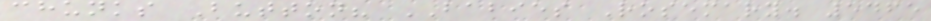chunks Button? BABIES Rosemary. 5465
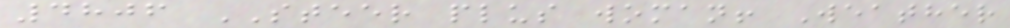4806 STEER plus woman! Weather
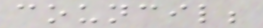council;
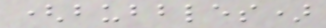(bubbles)
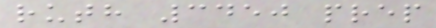ruth 3450 prep
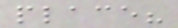place?
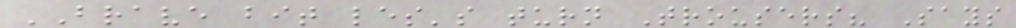BRAVE bit les's turn Trousers? Says
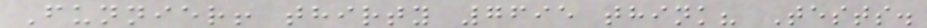Funnier! thirty 7695 think? Tests.
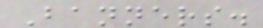Banners.
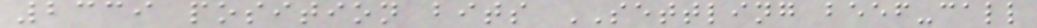2339 position bits SETTLING beef-call
